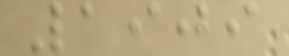1909
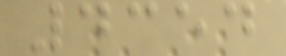4354
